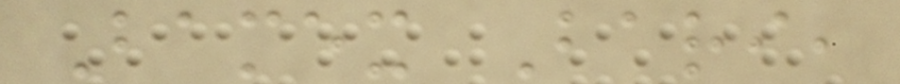Bamex Bari,
